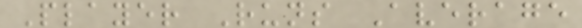Player Runs Average
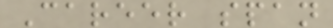Career span
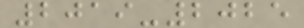2019-2025
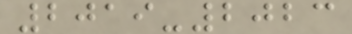2019-2023
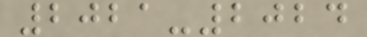2021-2024
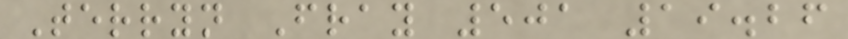Terryn Fray 501 19.26
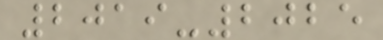2019-2025
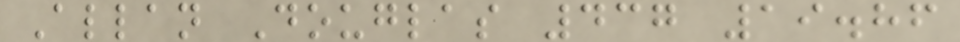Allan Douglas 437 19.86
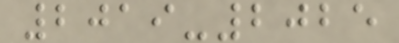2019-2025
